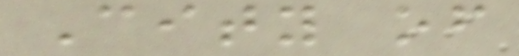City of
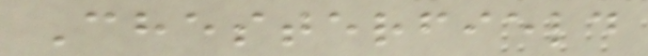Chesterfield
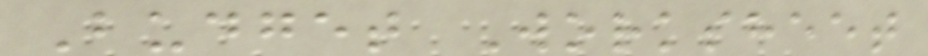Budget Worksheet
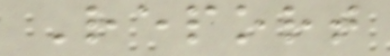Report
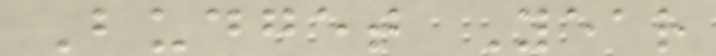Budget Year
